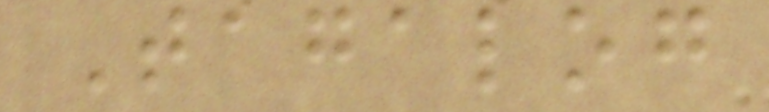Tagalog
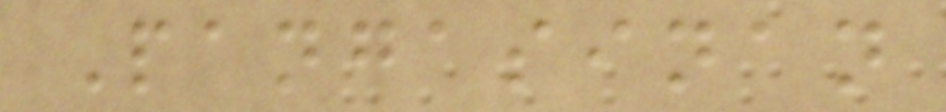Pangasinan
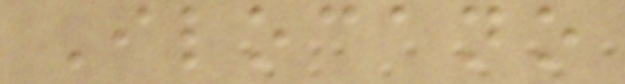Ilocano
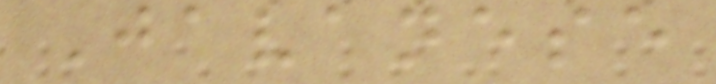Javanese
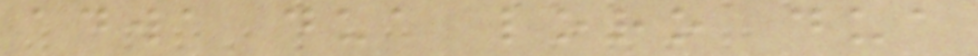adwa dua loro dua
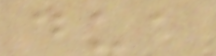dua
